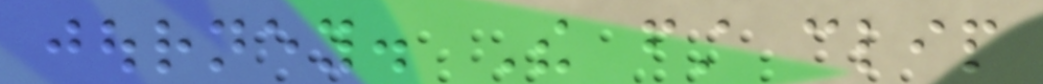journey. The first clip
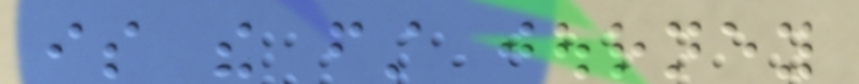is the first journey
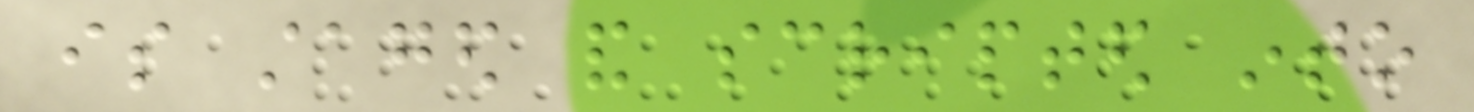is staged and scripted into
